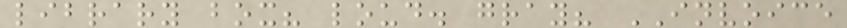library box? loud. gray? INVOICE
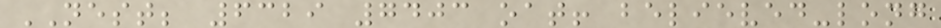NEST; 6329 7403 oat! believed-long
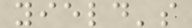yield's
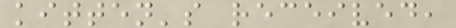kitten's received,
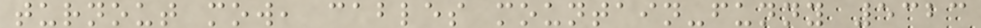turnout mow, cables mountain-funny 5323
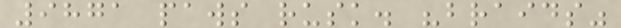9871 paws rusk. "braids"
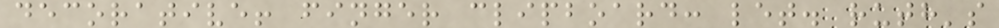decorative! finger clipboard: let. ruth's
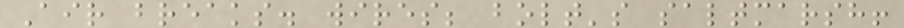Air breaks. wires; bolt's saltmarsh!
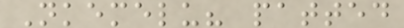Nkemelu? patted
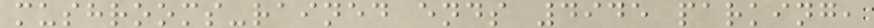mushrooms-rained ends 4945 parking,
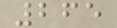265
